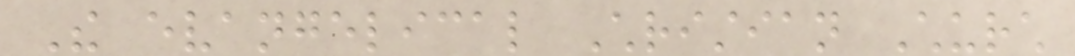The evangelical Christian Church
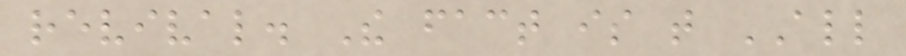revival. The fact is that ALL
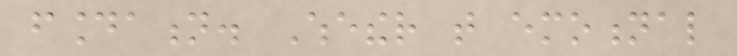foundation. Whether that emotional
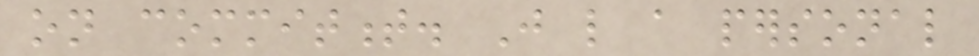on commitment. Just like a personal
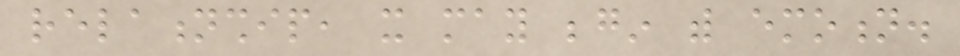relationship, it may begin with emotion.
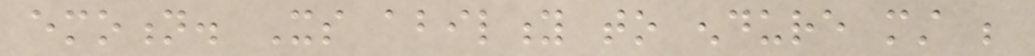emotion. Its ability to endure must be
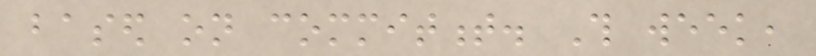based on commitment. This week,
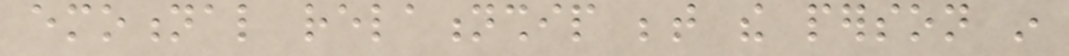emotional relationship between the person in
